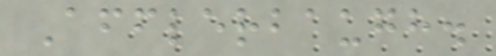Afflerbaugh.
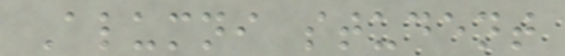Alumni student
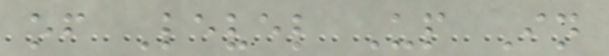of Level Up In
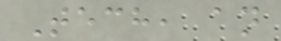Tech, an
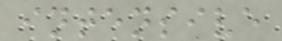intensive
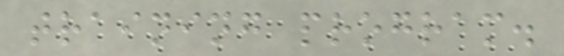training program.
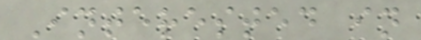Interested in
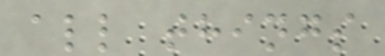all things
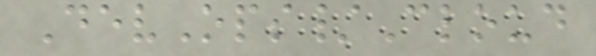DevOps/Cloud
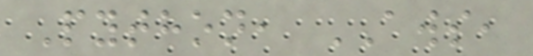Python, AWS,
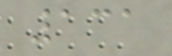131
